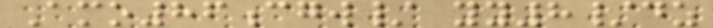Amo86cgw/ yy8/dz
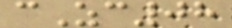cZc08
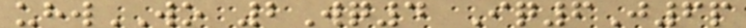uhwWO 2Wq4 Iq6J6p
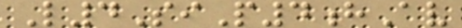L4SiP4hAv
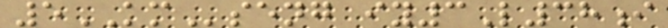5KMseng iy3L38i
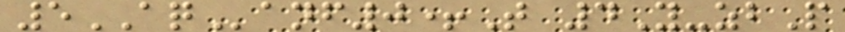5AQanf0+T 4Y-zbP
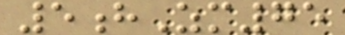5hZm75
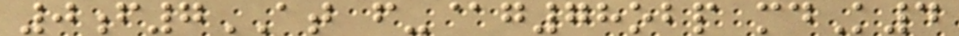0f7AT f-@g78obp mdK4
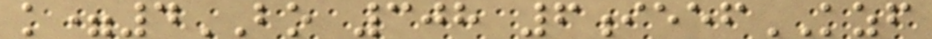k=4BO 308 6ieefKZF
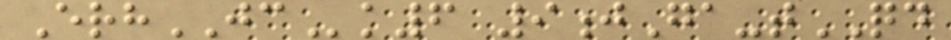ErhJCk6 9jGa-tQD
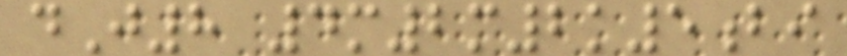dJ8 4m2m2k5bi
